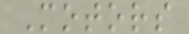Motors
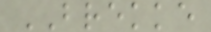BREKKE
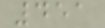451
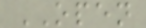OPEN
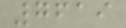7619
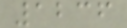1236
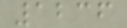1236
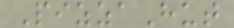PizzaHut
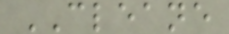CLEANE
